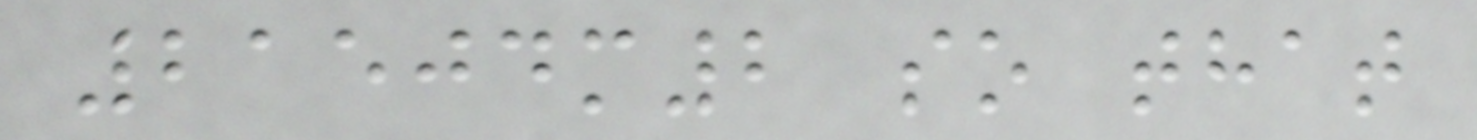21504m2 so that
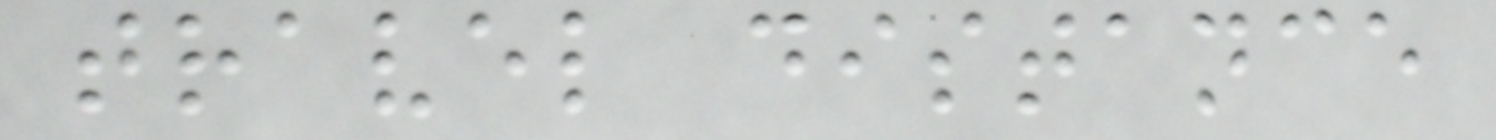travel distance
